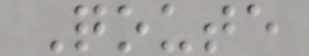Qoute
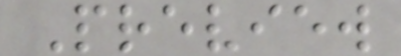Preview
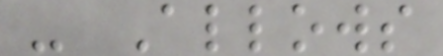- Allows
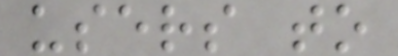users to
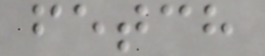fetch
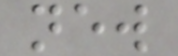new
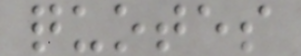quotes
